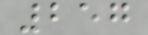257
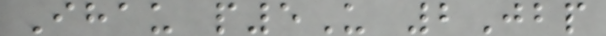Ihau p5U 2Jbp
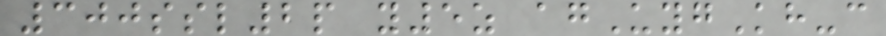300ssl2p y5z agUygKh-c
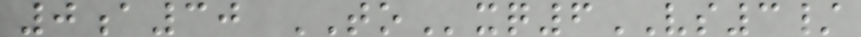0a30 TOxq6VS3/
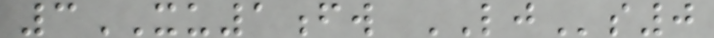3XU1fw LJs0
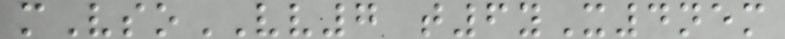mVsoVV7 t6yX4nem
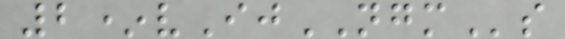2*vIjNGMs
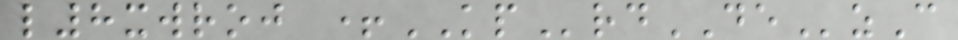l8xwroj +KPrdDEzC
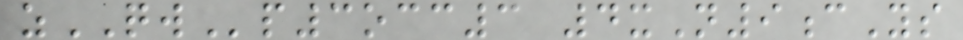zQWp3occ3 4xN9cYs
